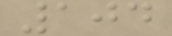104
